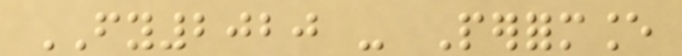FY2020 - Performance
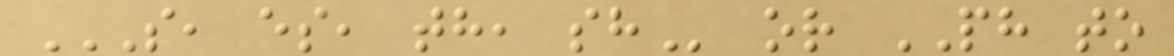SO, ES, TH, SH or PH to
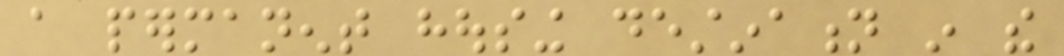a permanent housing destination in the
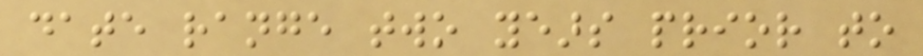date range two years prior to
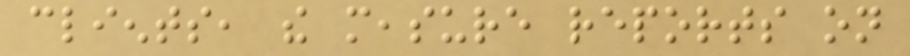clients, the measure reports on
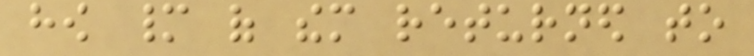how many of them returned to
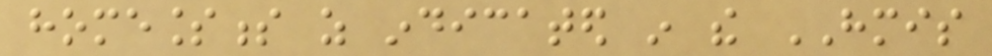homelessness as indicated in the HMIS
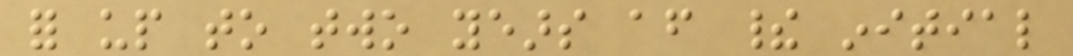for up to two years after their initial
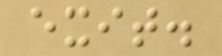exit.
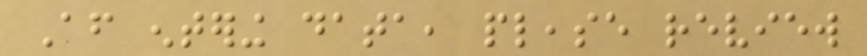After entering data, please review
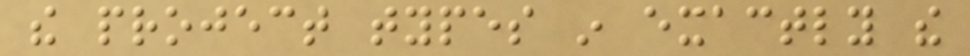the project types in exactly the
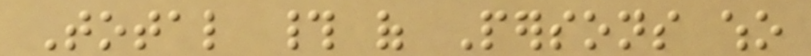Total # of Persons who
